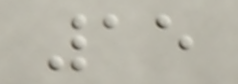15
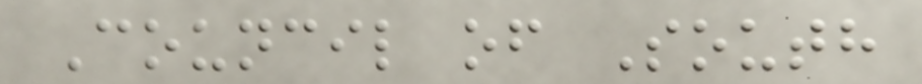Council of South
